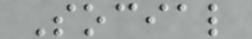Social
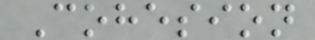Cohesion
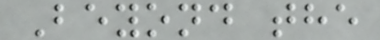Beyond the
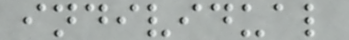individual
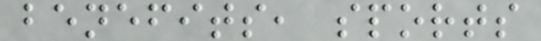benefits, sports
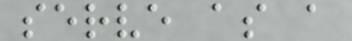serve as a
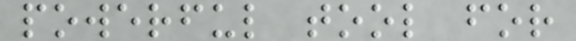powerful tool for
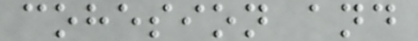cohesion and
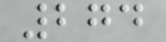274
